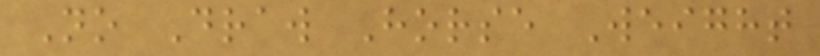No Draw Horse Weight
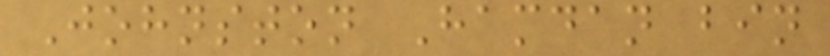Johnston Hamdan bin
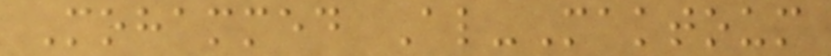Mohammed Al-Maktoum
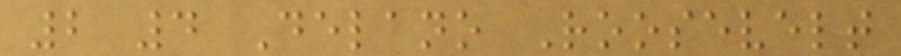2 4 Delano Roosevelt
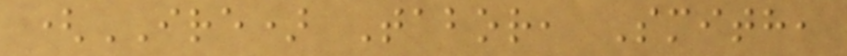(IRE) Tabor, Smith,
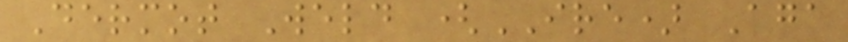Dermot Weld (IRE) Aga
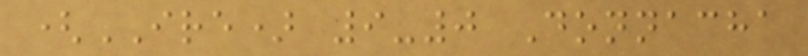(IRE) 9-0 Donnacha
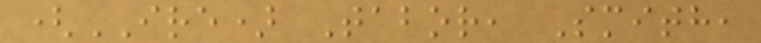(IRE) Tabor, Smith,
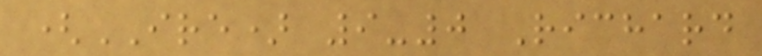(IRE) 9-0 Richard
